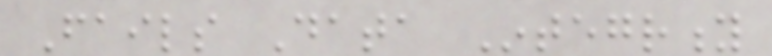Fails Data Integrity
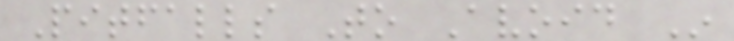Pitfalls To Avoid In
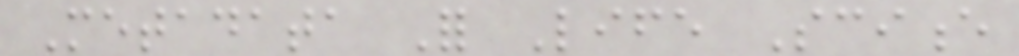Metadata For Life Science
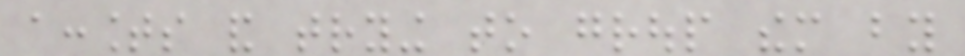accounts and trying to group them by
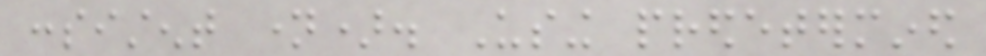consistent name). Using predetermined
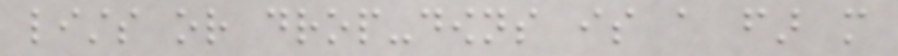lists or drop-downs is a far more
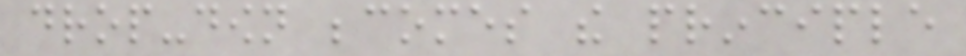drop-down becomes the principle
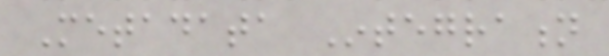Metadata Integration
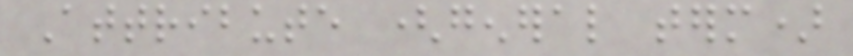Attribute (general term)
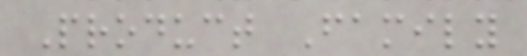Product Family
